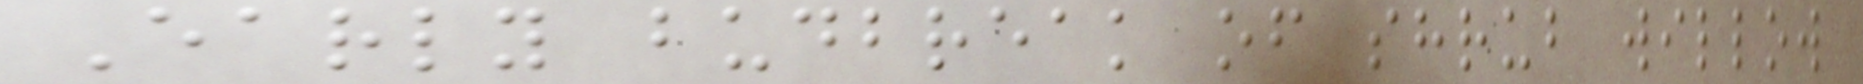Early budbreak of shrub willow
